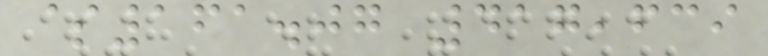$161.07 417,639
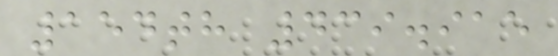154th 439.915
